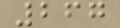267
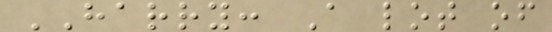HARRY: A lot of
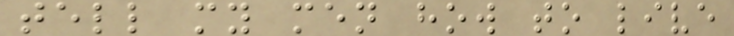tell my men how to live
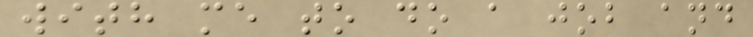with me to do a job and
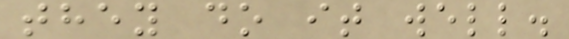they do it well.
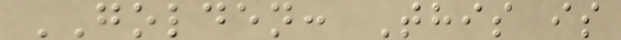GOLDEN: This is
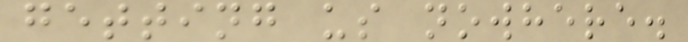getting us nowhere.
